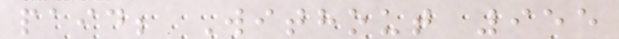paid; Without 955
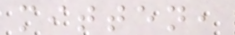mitten,
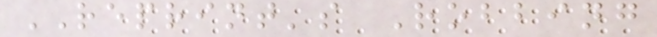REPRINT's Robbing
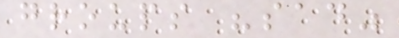groups "sad"
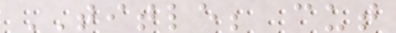TITLE; cut
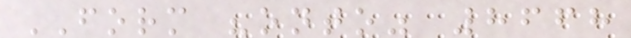FORM "onto" 8668
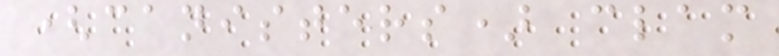(canisters) clam
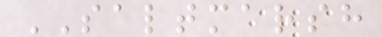SALTMARSH
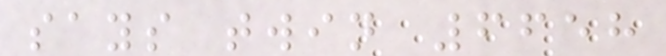says twin 6658
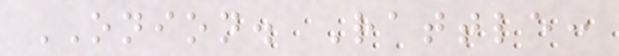ONION. Rattle:
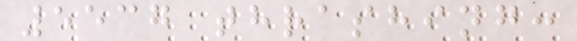5537 thrashing:
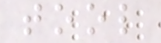tool
